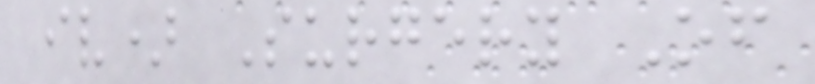iv) Surgery Of
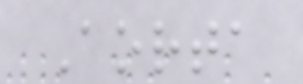Aorta
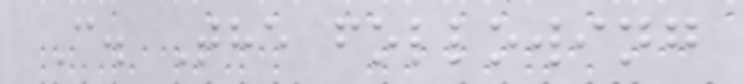C. The following
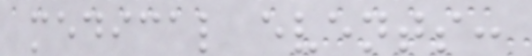medical events:
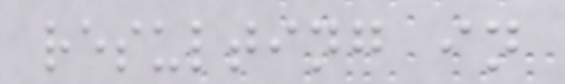resulting in
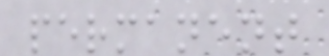permanent
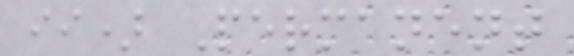ii) Permanent
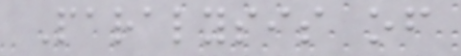Paralysis of
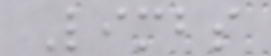Limbs
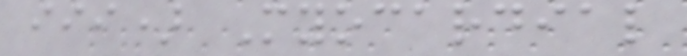iii) Myocardial
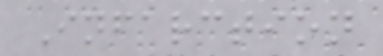Infarction
